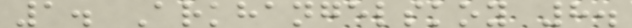1. Arkhangelskoy 8.
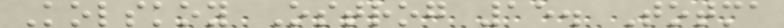Kolskoy Ostrog 15. Totma
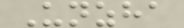Unzha
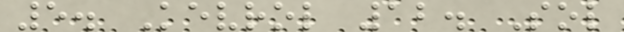5. Kevrol 12. Sol
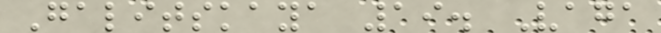Galitskaya 19. Vaga
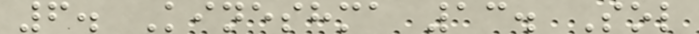6. Kineshma 13. Sol
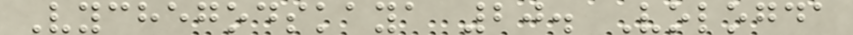Vychegodskaya 20. Vologda
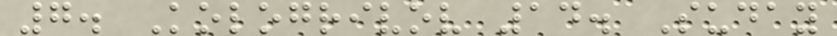7. Kologrivov 14. Suday
